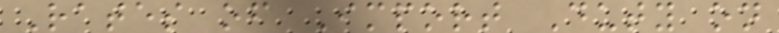Rates of Import Duty on
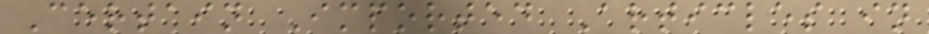Certain Imported Articles in
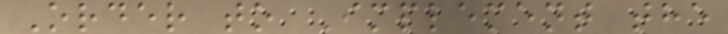Order to Implement the
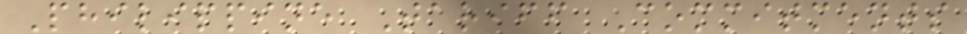Philippine Tariff Commitments
